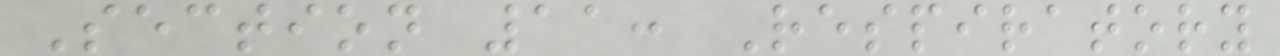Section 11: Respiratory
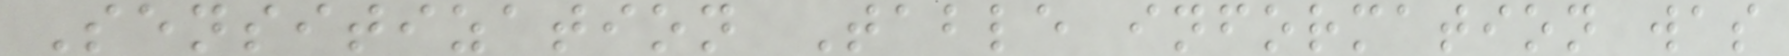Sensitization Table information was
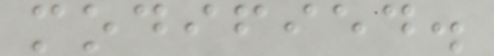modified.
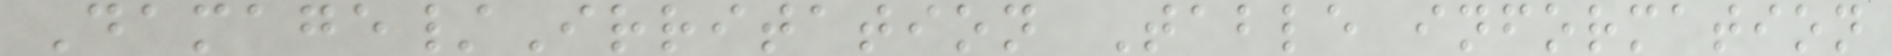Damage/Irritation Table information
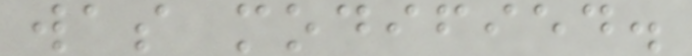was modified.
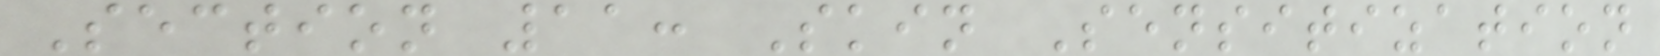Section 11: Skin Sensitization
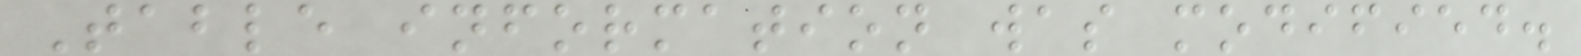Table information was modified.
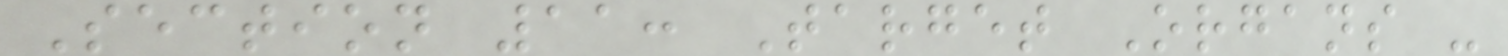Section 11: Target Organs -
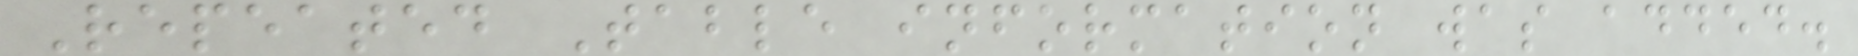Repeated Table information was added.
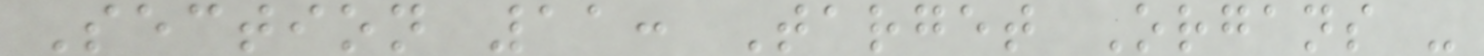Section 11: Target Organs -
